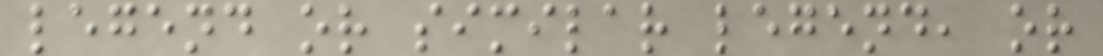legend or similar legend, or
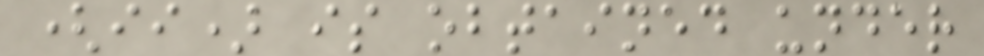(ii) is obtained under
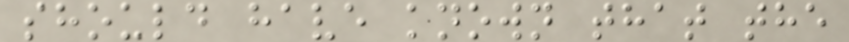should have known that the
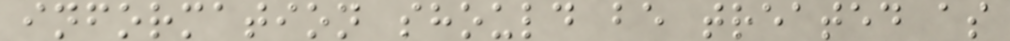information should be treated as
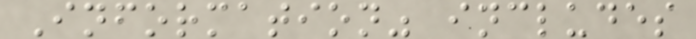Information" includes
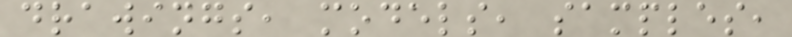drawings, models, samples,
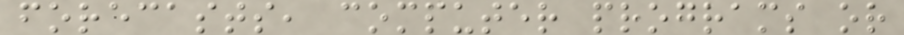forecasts, computer programs or
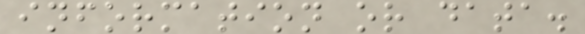information or data.
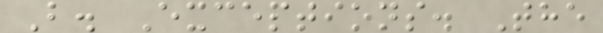B. Exceptions. The
